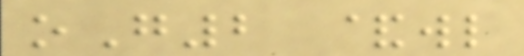oG2 &wl
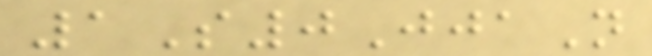1S0JjaN
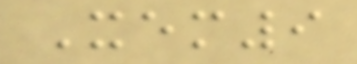Xem9
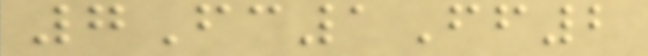7Fc1Ff2
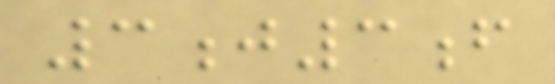3j3f
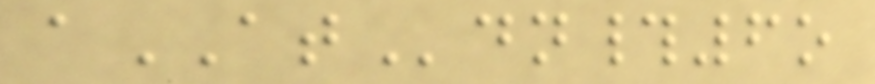aATdn#6o
